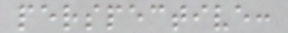perspective:
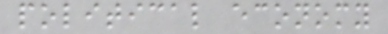political economy
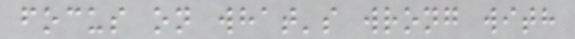focus on what's wrong with
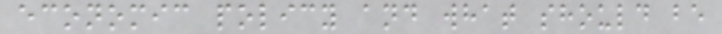economic policy and what should be
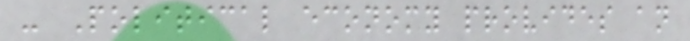- Political economy provides an
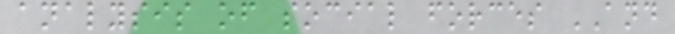analysis of social forces AND
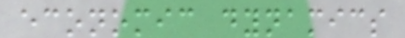economic dynamics
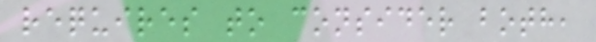requires to consider both,
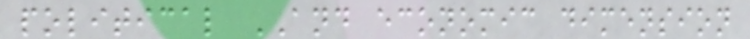political AND economic dimension
